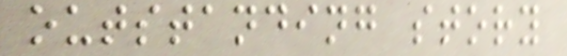outstanding story
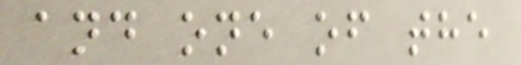and one of the
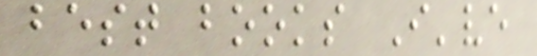best books I've
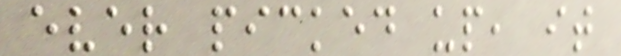ever picked up, it
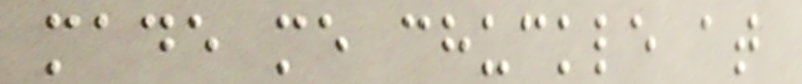made me chuckle at
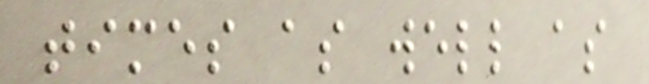times as well as
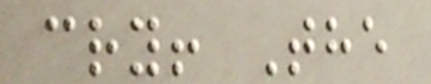cry! The
